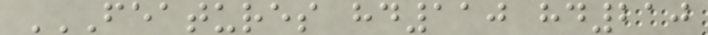FEATURES HD110 HD210
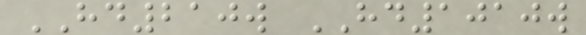HD210w HD1010w
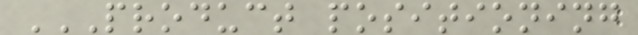PRODUCT POSITIONING
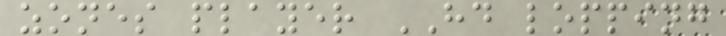zones player HD lopping
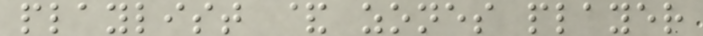playlist & zones player
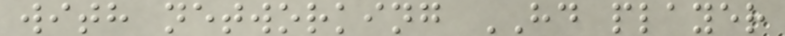with networking HD player
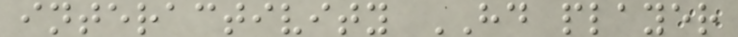interactivity HD player
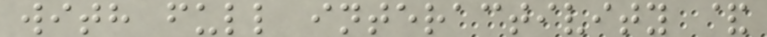with full interactivity &
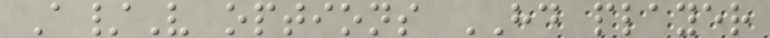A/V options HD player
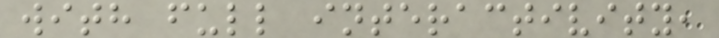with full interactivity,
